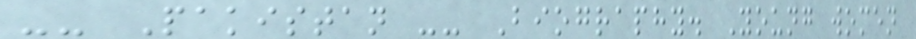-- Pakistan -- Biography. Young women
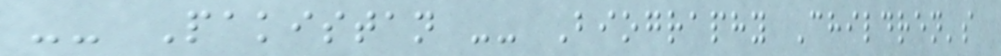-- Pakistan -- Biography Children's
